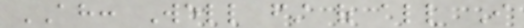AH: Well first of all I
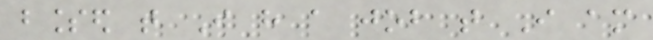blessed that I have a job that I am
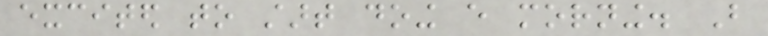excited to start doing every morning. But
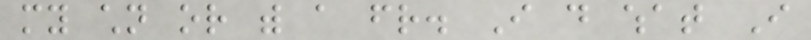my children or with a friend. I do what I
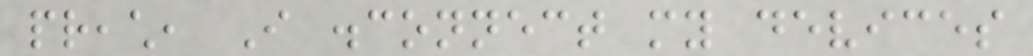preach, I disconnect my devices
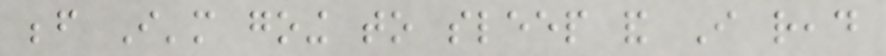before I'm going to sleep and I read
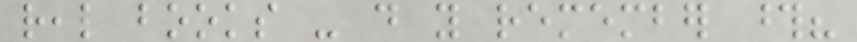real books - do you remember those?
